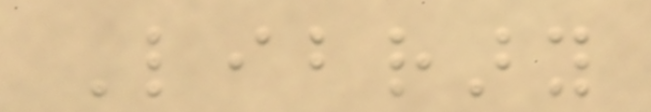Library
